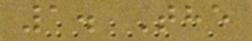1. The
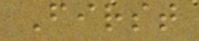First
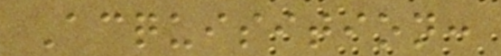Acquisition:
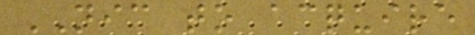NIC to acquire
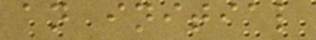an initial
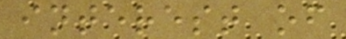interest of
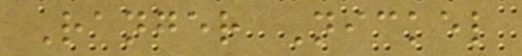Ranger Nickel
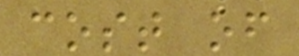cost of
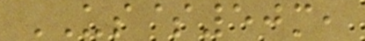US$50m,
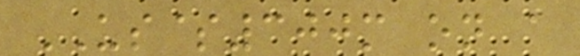US$300m on a
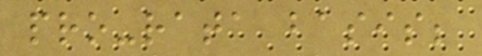pro-rata basis;
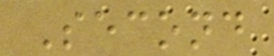Second
